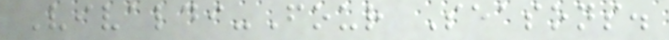Vivaldi-Four Seasons.
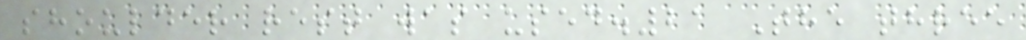shoulder rest was used.21 The three
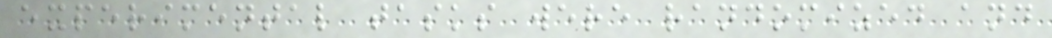experimental tasks were randomized and
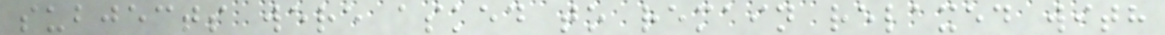subjects were asked to remain relaxed with
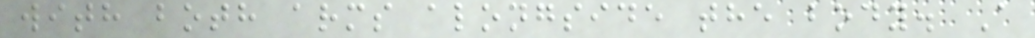with both arms alongside the body. A
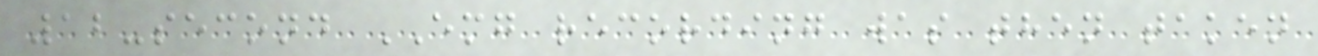12-second EMG recording was then taken
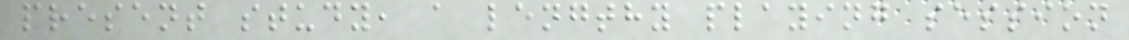present study, a lengthy playing session
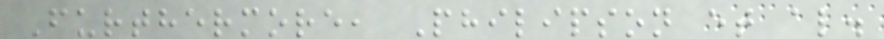Furthermore, Philipson et al.
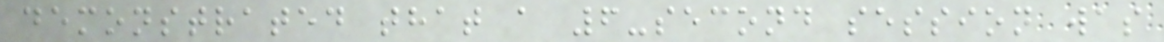demonstrated that a 6-second session was
